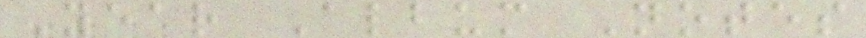Year Album Notes
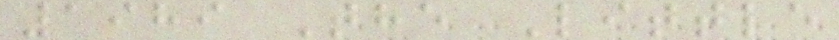1989 The Little
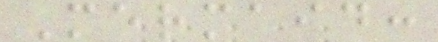Mermaid:
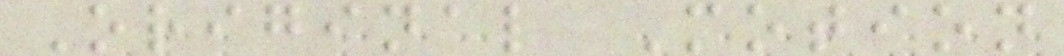Original Motion
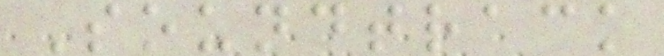Soundtrack
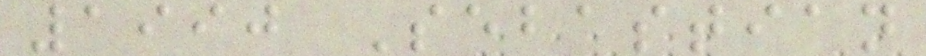1990 Sebastian
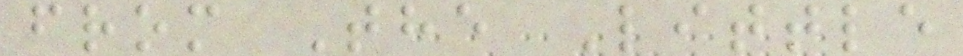from The Little
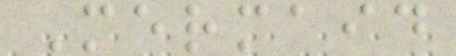Mermaid
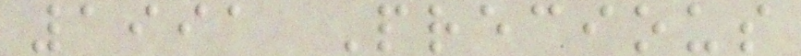1991 Precious
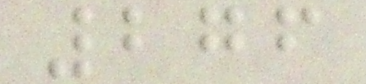276
